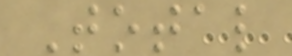Total
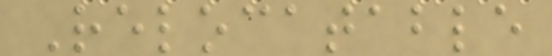Relocatable
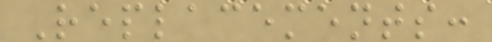Replacements:
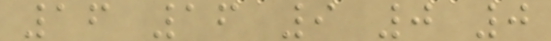16 16 9 0 0
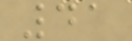41
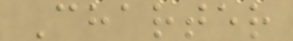Charter
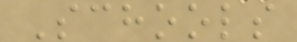Schools
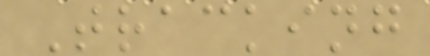Tracking
